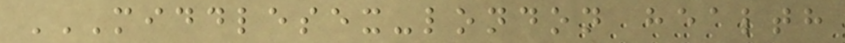MIDDLESEX-LONDON HEALTH
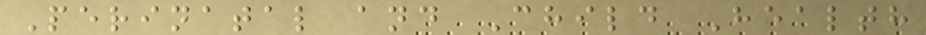Perinatal and Child Health
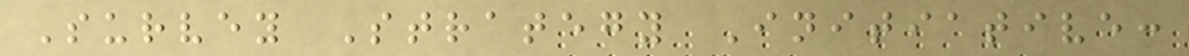Survey Strategy Initiative:
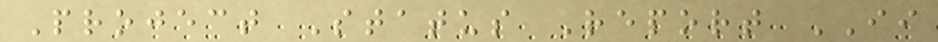Project Status Report II
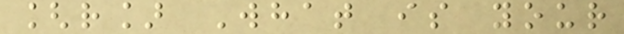[r] What is your
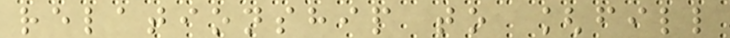relationship to [fill
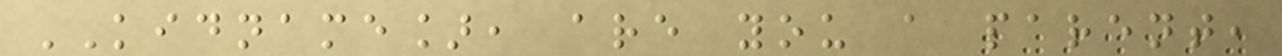KIDNAME], are you a parent,
